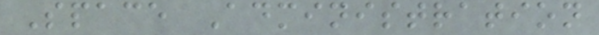Space Administration
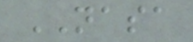NASA
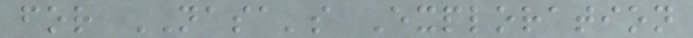for NASA's Exploration
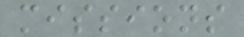missions
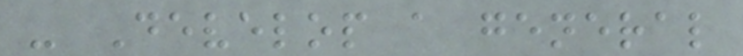- Develop a general
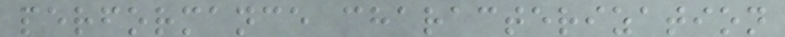performance characterization
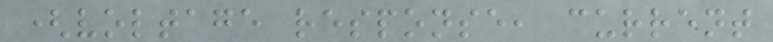(voltage response, current
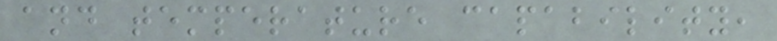and temperature capability,
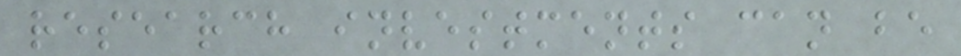research investments can be
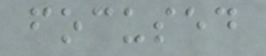focused
